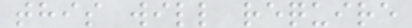this will require
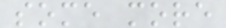some more
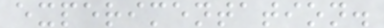experimentation.
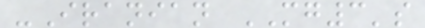-Iranian MG3's
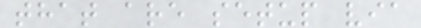that are setup via
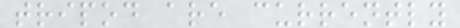tripod are currently
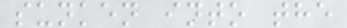sunken into the
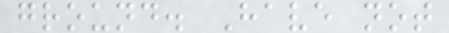ground. Have not
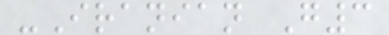-Iranian G3
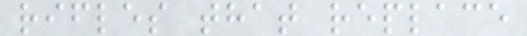rifles that replace
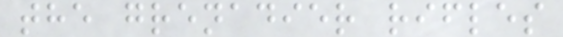the grenadier rifles
